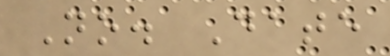No. Date
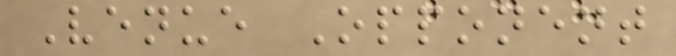Venue Opponent
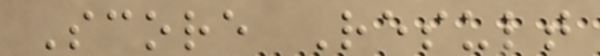Score Result
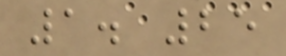1. 25
